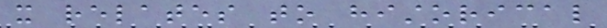it relates to historical
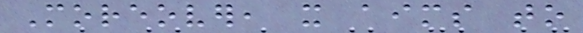Moreover, it aims to
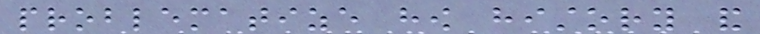problematize how history and
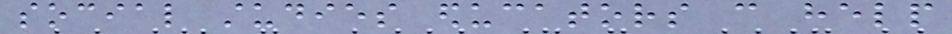social studies educators can help
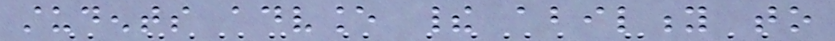students advance their ability to
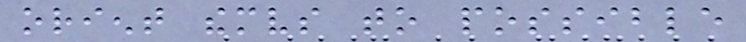orient themselves to possible
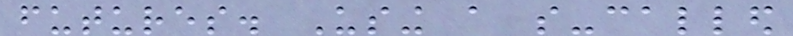futures. Using a so-called
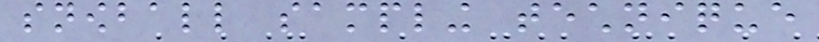snowball sampling technique
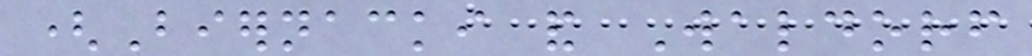(Biernacki and Waldorf
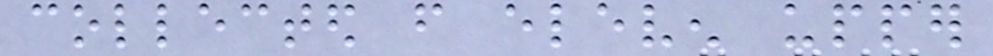collected from eleven upper
